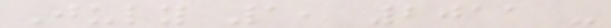July 1, 2011 -
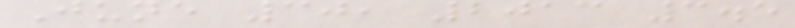June 30, 2013 3.5
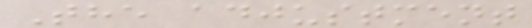The adjustment
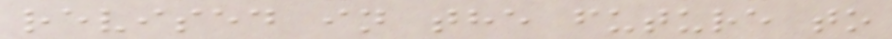revised in the future to
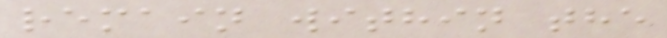remain within the
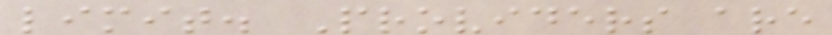limit. Providers are
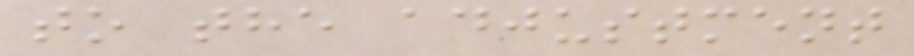to the adjustment
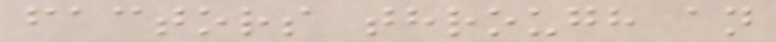factors through an
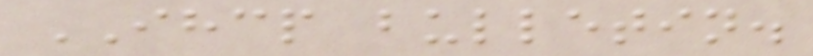IHCP bulletin.
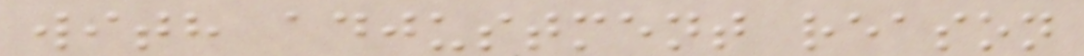with adjustment reason
